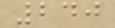240
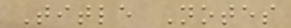Title Notes
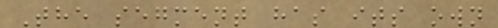The segment has its own
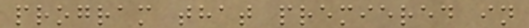program that premiered in
